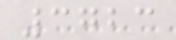3723
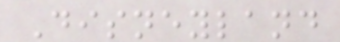Disneyland
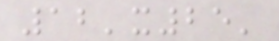12'x25'
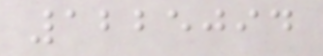1225094
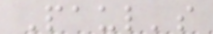Paul's
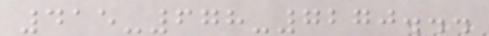415-678-7270...
